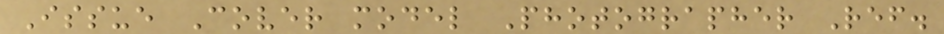Issue Cover model Photographer Ref.
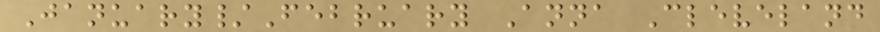January/February Anna Cleveland
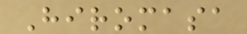Hiromasa
